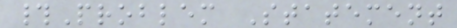#Problem Statement
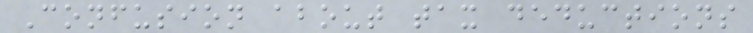Confusion about tax deductions
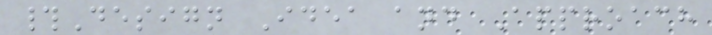#Design Idea and Approach
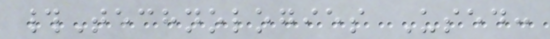#Technologies Used:
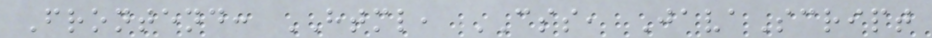Frontend: HTML, CSS, JavaScript
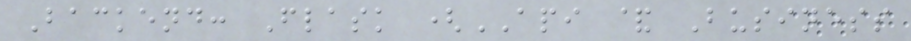Backend: Flask (API & Business
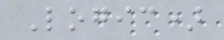Logic)
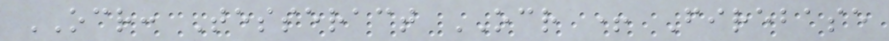OCR: Tesseract OCR + Firebase
